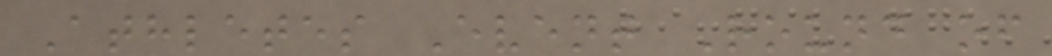Athletes Event Round of
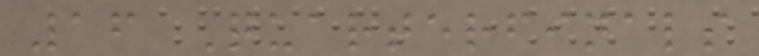16 Quarterfinals
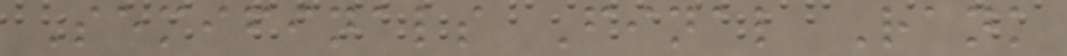Semifinals Final Rank
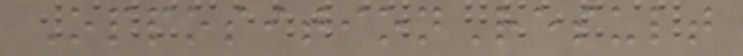OppositionResult
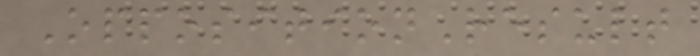OppositionResult
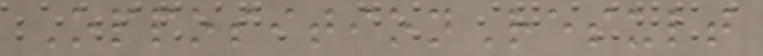OppositionResult
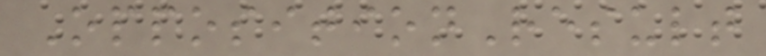OppositionResult
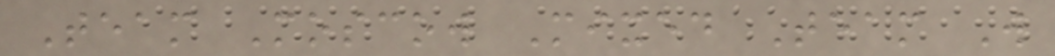Team Moscow Mixed Team W
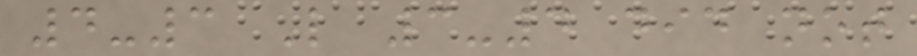4-3 L 3-4 did not
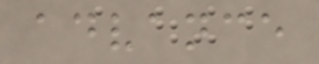advance
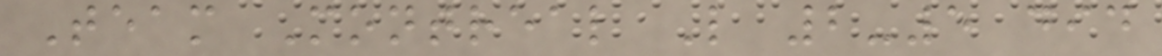Team Montreal L 2-5 did
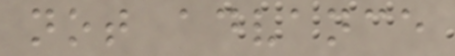not advance
